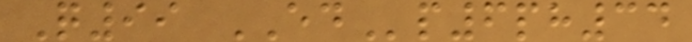Q99 EDp6ph34
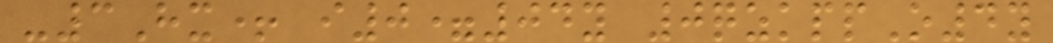-3Hx+ i0=04y 0qzkppO4y
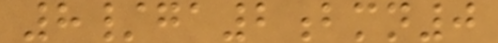8/ga2bmn0
